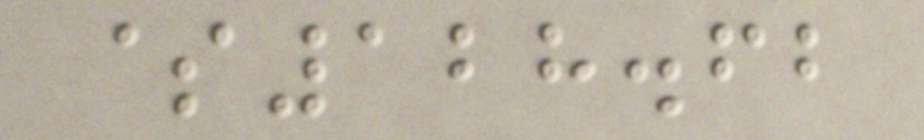$128.62
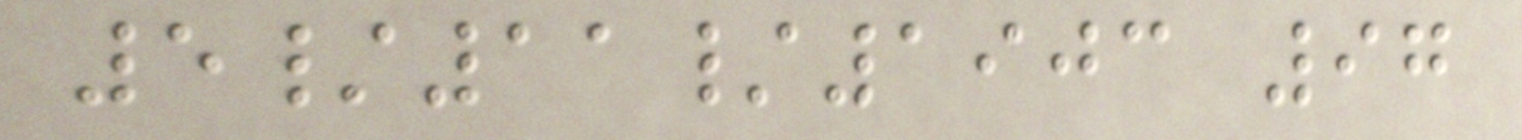5/11/1903 97
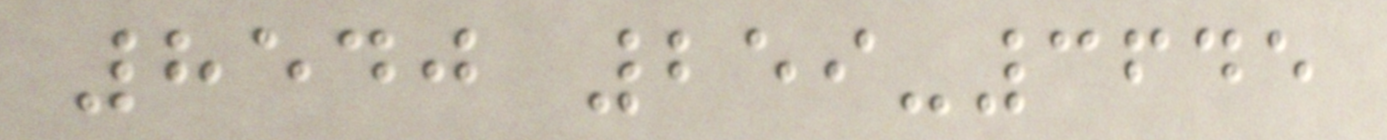8540 259-3645
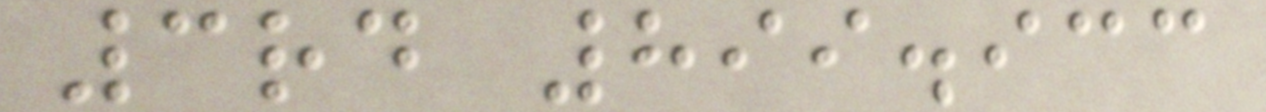3rd 899.933
